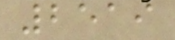2519
